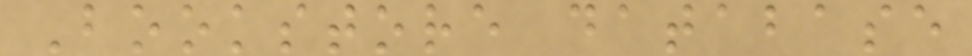Bookstore database
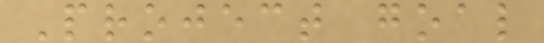Project goal
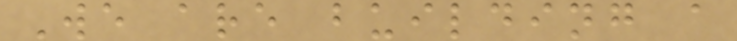We are building a
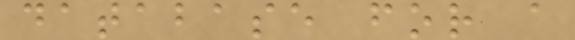database for a
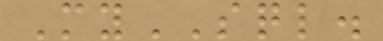MySQL.
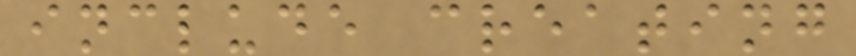include creating
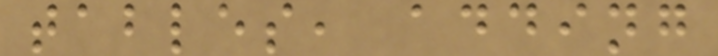tables, adding
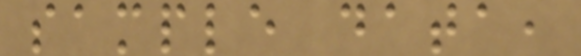sample data,
